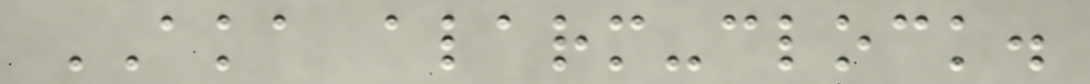AKA alarm-clock.
